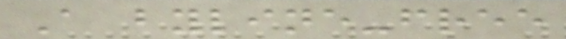A byline-free
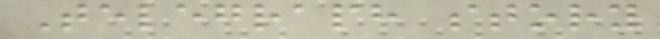Telegraph story
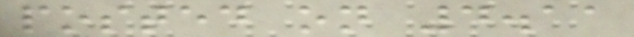posted on 4.11
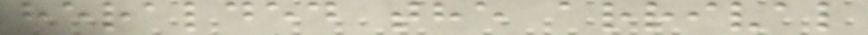heralded the arrival
